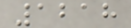1218
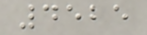4525
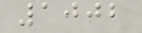1002
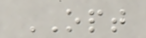OPT
